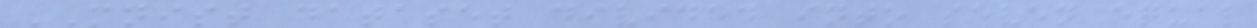MNIST dataset divided into seven equal
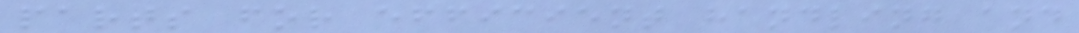parts for efficient handling and
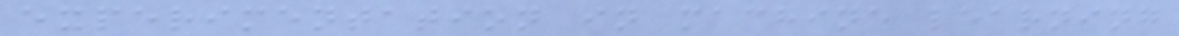experimentation in machine learning
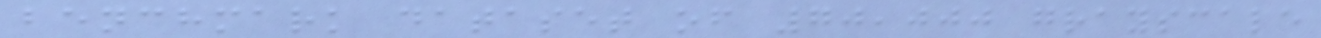benchmark dataset of 70,000 grayscale
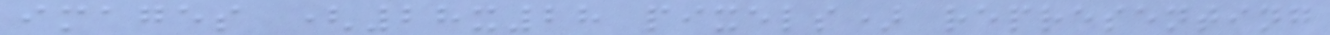images (28x28 pixels) representing
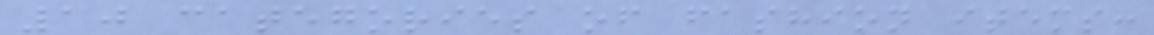10 categories of fashion items:
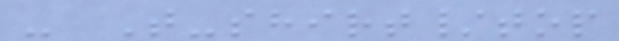- T-shirt/top
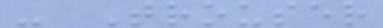- Trouser
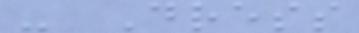- Dress
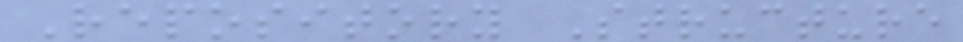Repository Structure
